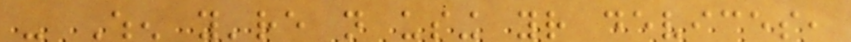- When you're not using your devices,
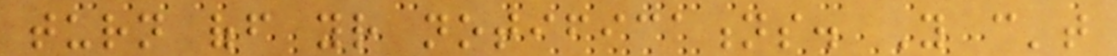turn off your notifications. You can't
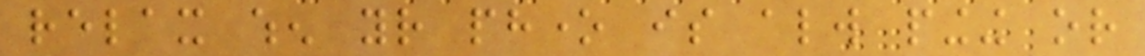relax when your phone is always pinging or
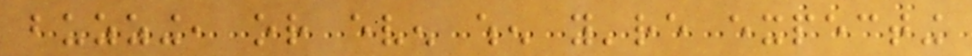buzzing, or even when you're expecting
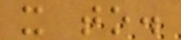it to.
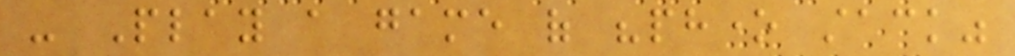- Play a game of "phone stack"
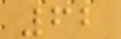62
